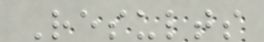Results
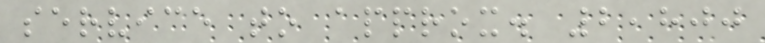service to approx. 2,800
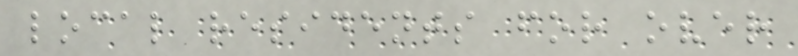local residents for over
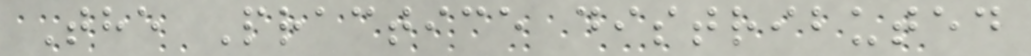The Practice distributed
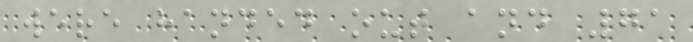were handed out and 71
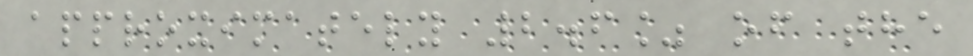approximately 2.6% of the
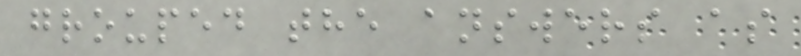grouped the answers as
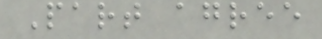Part agree
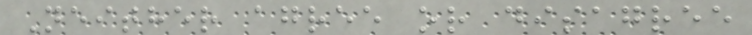Neither agree or disagree
